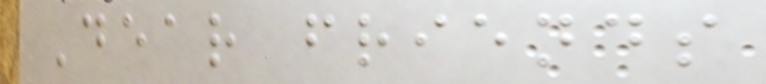Dear friends
